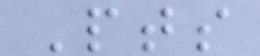Pts
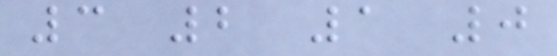3 2 1 0
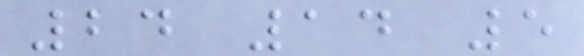24 14 5
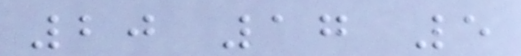20 17 5
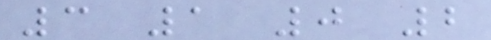3 1 0 2
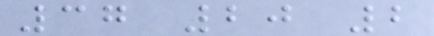37 20 2
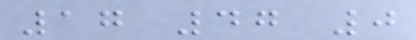17 47 0
